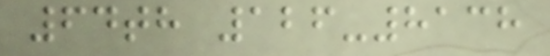64th 126-8138
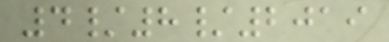4/8/2019
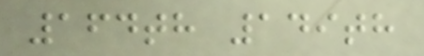164th 149th
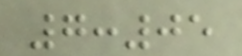7:05
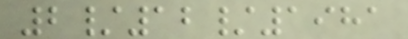2/12/1981
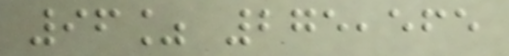96% 275,565
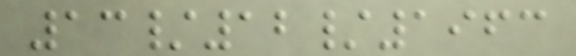13/12/1963
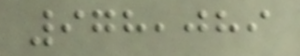978,089
